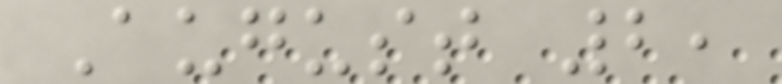August 2,
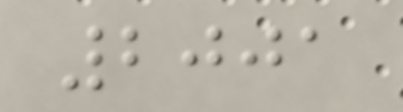2001
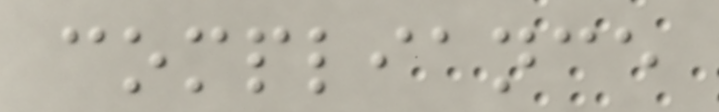compliance
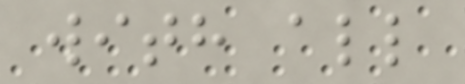with all
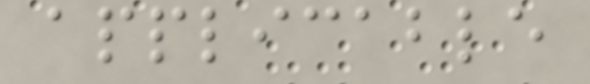applicable
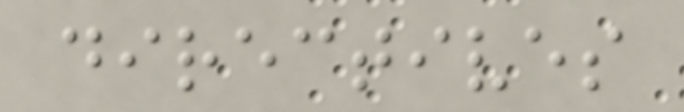directives
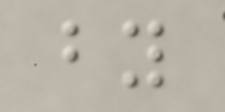by
